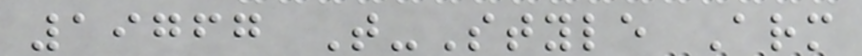19767 T-Style Arm
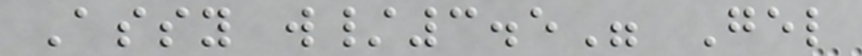Assy w/3.5" Gel
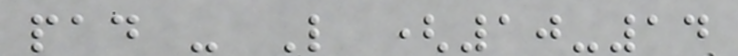pad - L (10-14
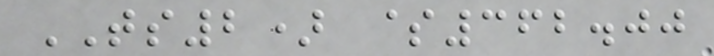TS2) $362.00
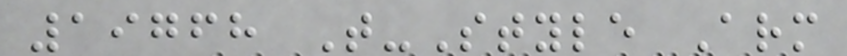19768 T-Style Arm
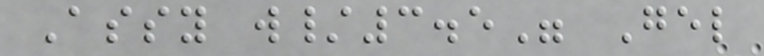Assy w/3.5" Gel
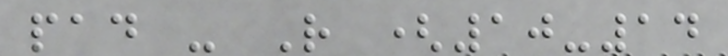pad - R (10-14
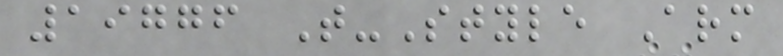19776 T-Style Arm
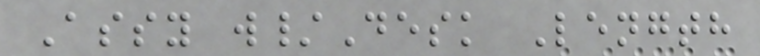Assy w/Desk Length
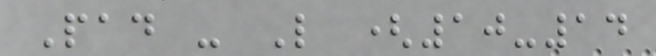Pad - L (10-14
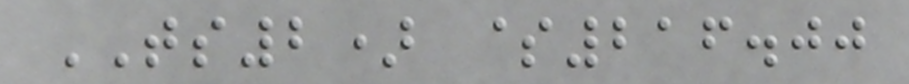TS2) $216.00
